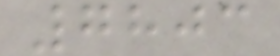7803
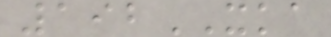192XKA
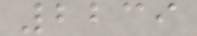2239
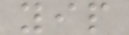yip
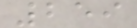259
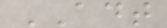ADT
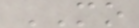MO
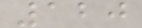120
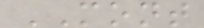MONT
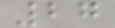27
